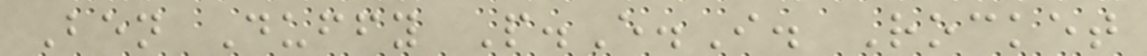Ben Duffy P.E.I. Rocket
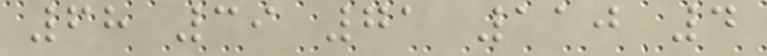68 39 71 110 4
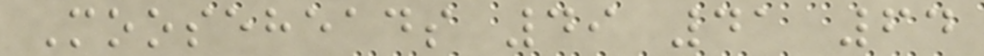Mooseheads 49 41 64
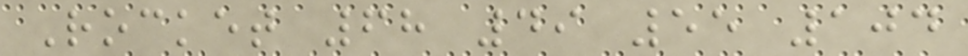Rocket 68 49 55 104
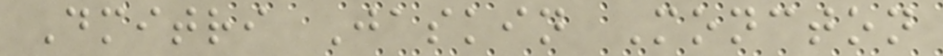Dmitri Jaskin Moncton
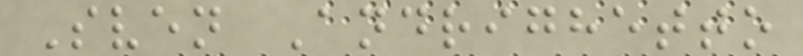Sven Andrighetto
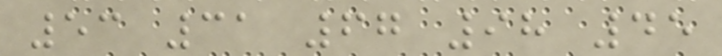53 31 67 98 45
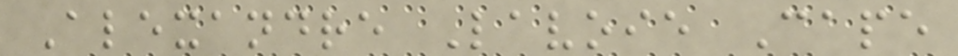Alexandre Lavoie Cape
